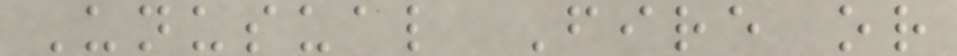Unusual Fire or
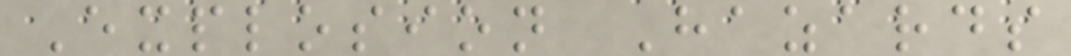Explosion Hazards
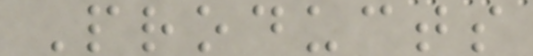Products
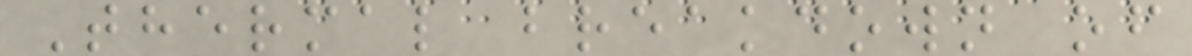Thermal breakdown of
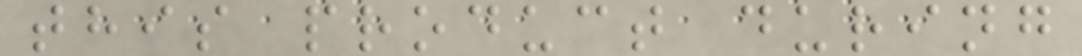this product during
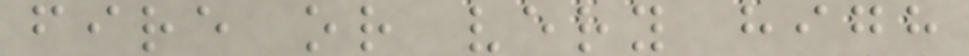fire or very high
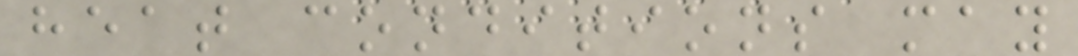heat conditions may
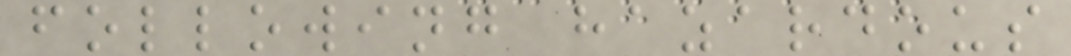following hazardous
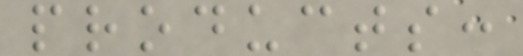products:
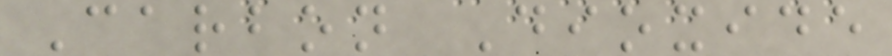Carbon Dioxide
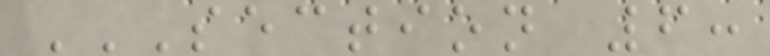SECTION 6:
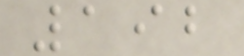192
